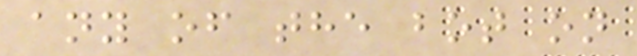any of the bot on
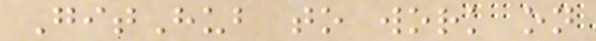GitHub to work on
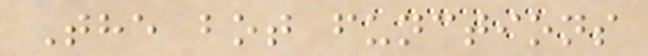The bot functions
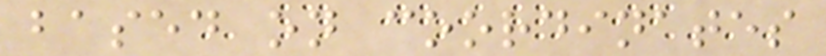based on coordinates
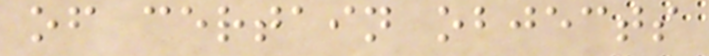of certain objects
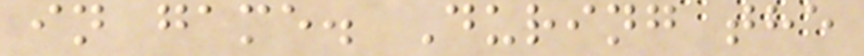in game. During the
